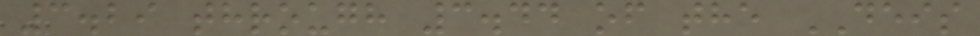3.29 through 3.44 of the DEIS
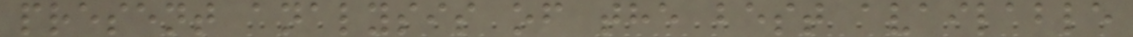present analysis of the best available
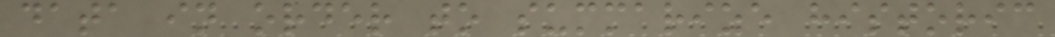data in order to summarize historic
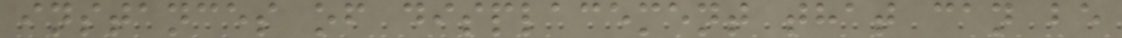instances of displacement that can be
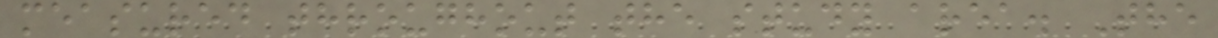measured throughout the study area. The
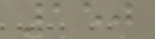150
